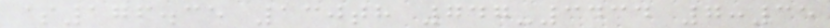$176.35 130th 747-3434 7:35
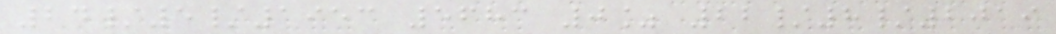24/5/1953 5683 0% 22/8/2019
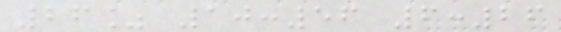26% 10:56 6:26
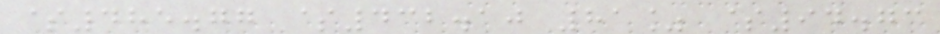$485.77 $432.10 81% $94.73
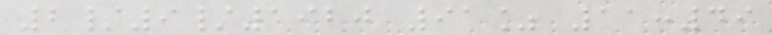2/9/1920 91% 11:49
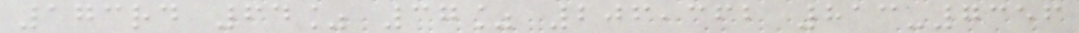173rd 64% 37% 206,362 813-7356
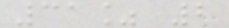31% 2
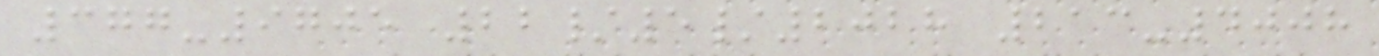377-9705 22/5/2028 213-4008
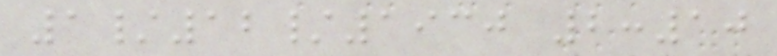1/12/1930 2:10
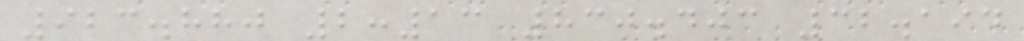923.880 2:13 830.403 32.194
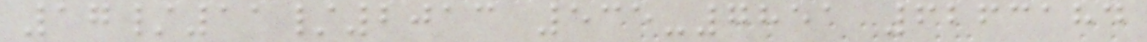17/11/2013 535-7851 6263184
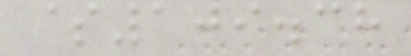$109.38
